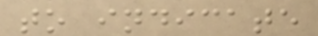to indicate
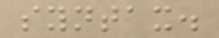syntax.
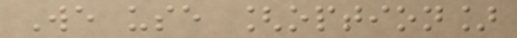We use [option]
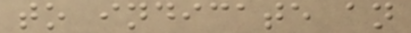to indicate an
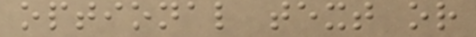optional text or
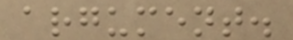argument.
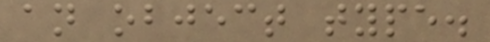an object type.
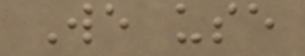We use
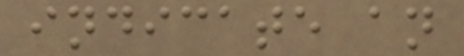indicate an
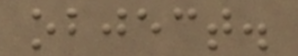object.
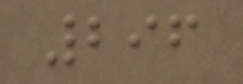296
